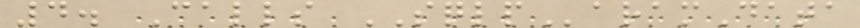4. Calls SQLParamData
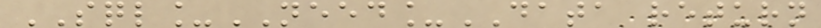SQL_NEED_DATA return
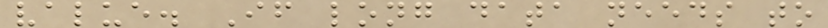value. If long data needs to
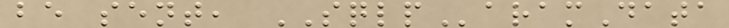be sent, SQLParamData
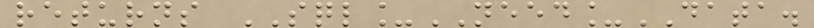returns SQL_NEED_DATA.
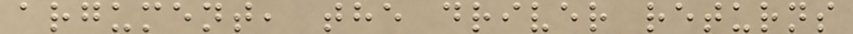argument, the driver returns
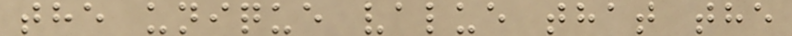the unique value that the
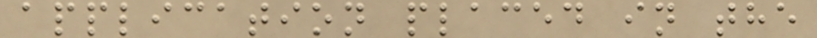application placed in the
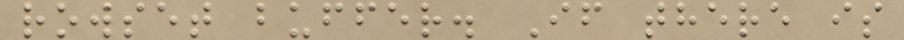rowset buffer. If there is
